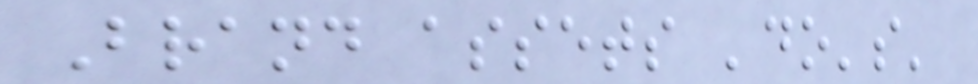Brand assets 'do's'
